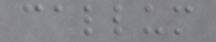callum
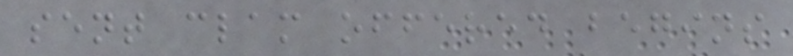sent clam offered begins
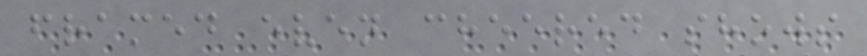framed even cheered shows
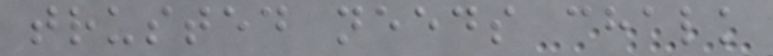trusted needs chalk
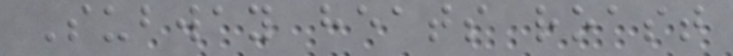Subway heats roast
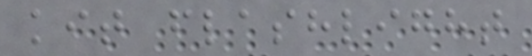kit flashlight
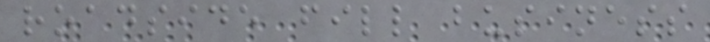roadside fill business
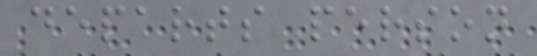departs person
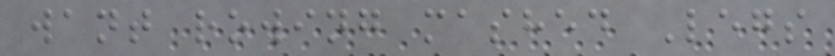want rowing mashed Legs
